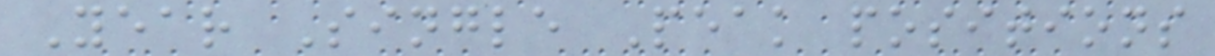Year Single Peak positions
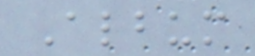Album
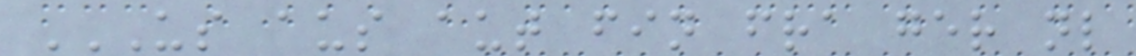US AUS AUT FIN FRA GER NL
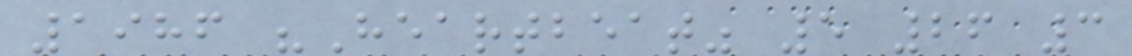1986 "Heartbeat" 5 26 3
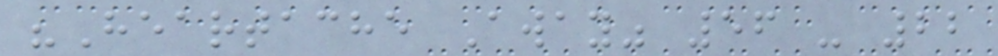"Heartache Away" 56 - 22
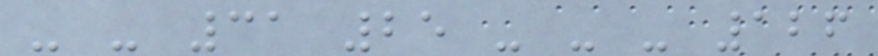- - 31 25 - - - 126
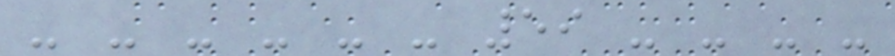- - - - - - 59 - - - -
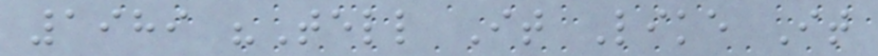1989 "Tell It Like It
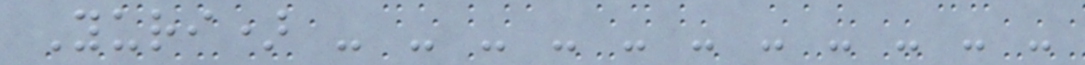Yuri) - - - - - - - - - - -
